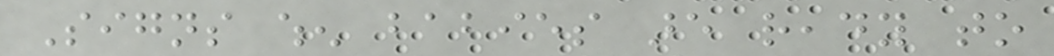Signs when babies are ready to
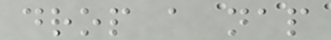drop a nap
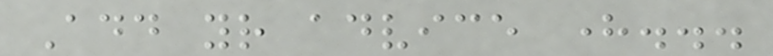Add your advice here...
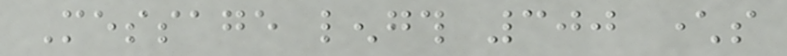Message length 300 characters
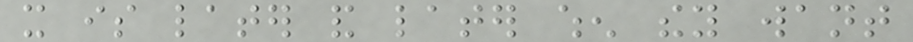it is later and later when they want
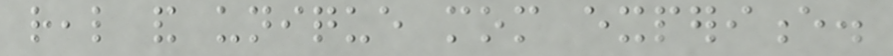real and unique mom experience.
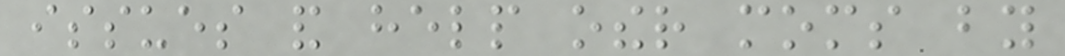issues and help other moms by
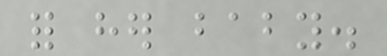for her baby.
